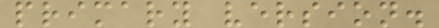primary version.
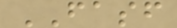FASF
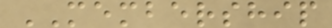MEMBERSHIP
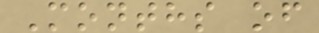Months of
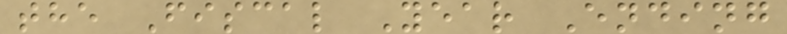the Fiscal Year Ending
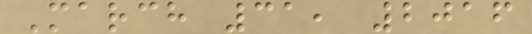March 31, 2016
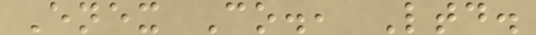Enex Co., Ltd.
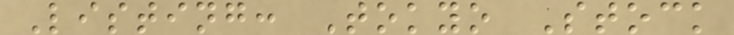Listing: Tokyo Stock
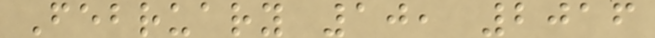February 10, 2016
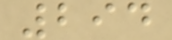294
